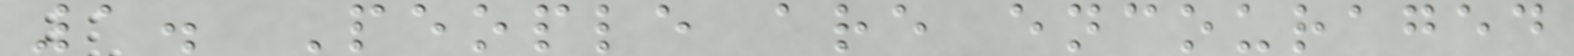1. People are encouraged
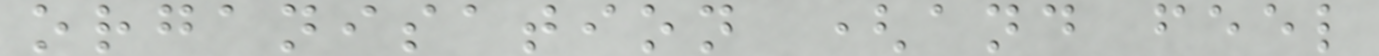organisation (and feel
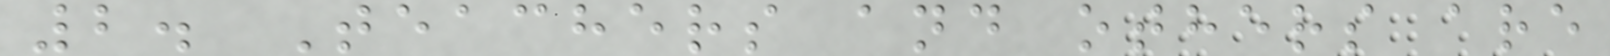2. Teachers and others are
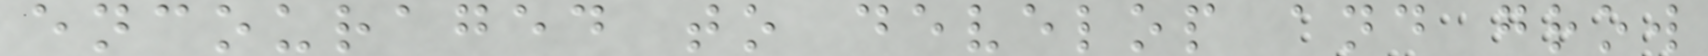encouraged to develop and grow
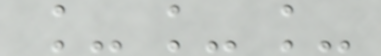___
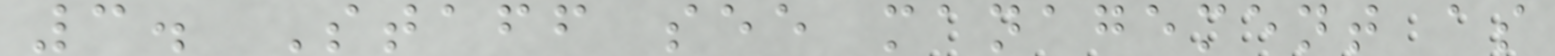3. Staff see management as
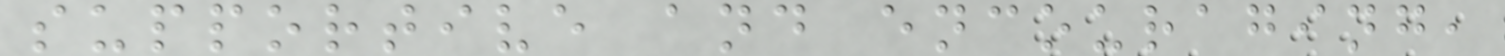supportive and encouraging,
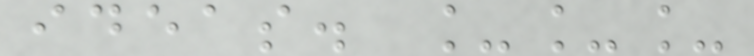ideas. ___
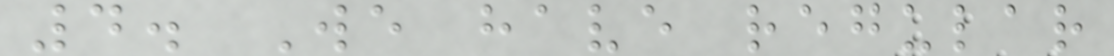4. We have regular
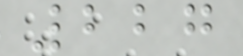227
